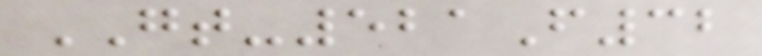GT-521F32
